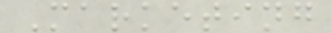Marketing
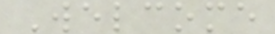Welcome
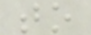to
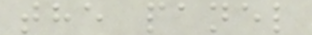the panel
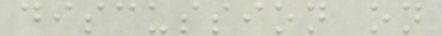discussion on
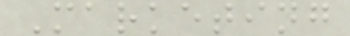Marketing
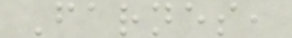Farnes,
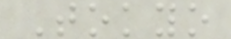Tokyo
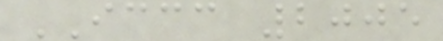ICCC 2005
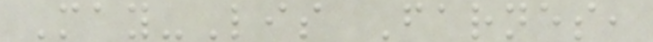May-Lis Farnes,
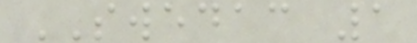SWEDAC 1
